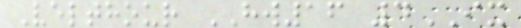Velthour HW16 4IX
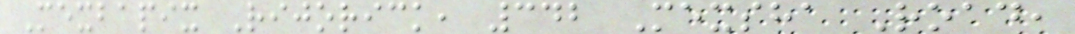Mexbapix Rijorick, 342 Mexsha Road,
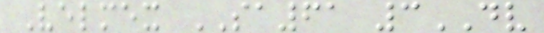Velmex SA61 3DV
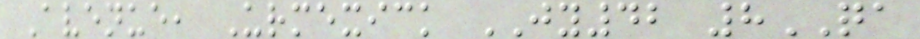Avenue, Urmexick JY42 8QA
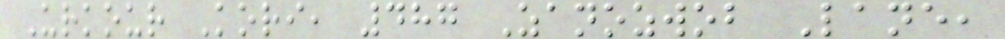Urkour Kori, 487 Zanozwob Lane,
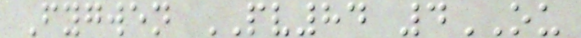Fygwen PV84 4OU
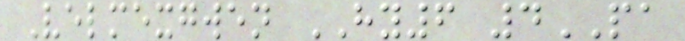Velmexgwen HY6 4PA
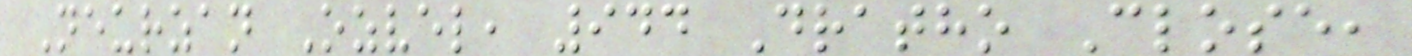Neurzan Ozvel, 944 Dratho Close,
